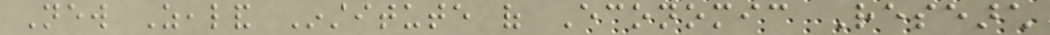New Zealand Institute of Economic Research
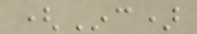(Inc)
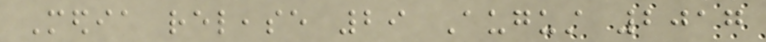Media release 29 August 2017
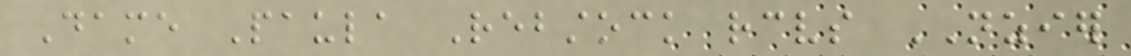Dame Paula Rebstock receives NZIER
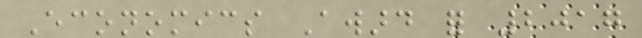Economics Award for 2017
